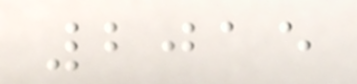2015
